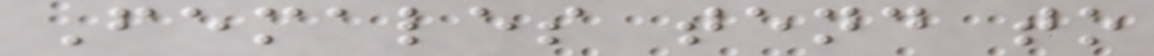Females tend to
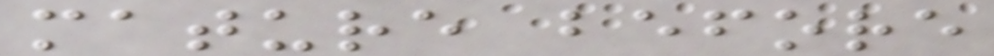mature before
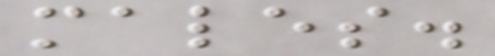males.
